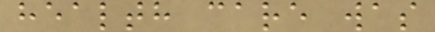health care was
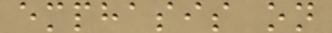emphasis on
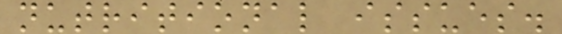nutritional issues.
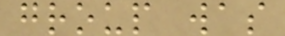group was
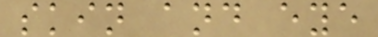skin and eye
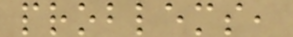problems,
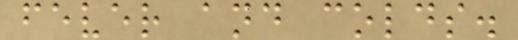fever and colds.
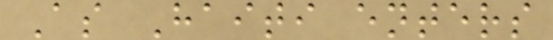As Haiti enters
